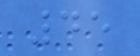45
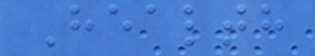Health
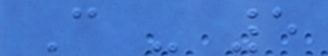C - 5
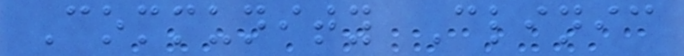Community Clinic
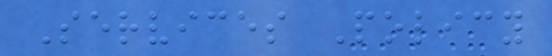Services Policy
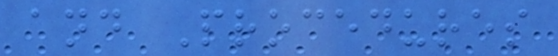and Procedures
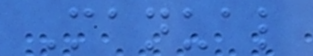Manual
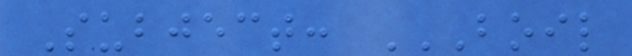Subject: BOIL
